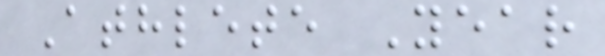Athlete Year
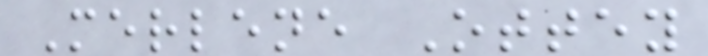Merlene Ottey
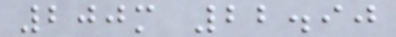200m 22.90
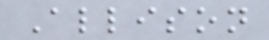Allison
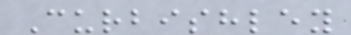Curbishley
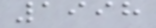1998
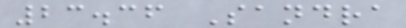23.36 Sandra
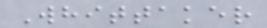Whittaker
